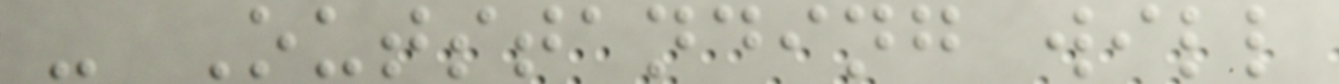- Outstanding will
